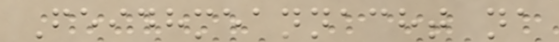Feidhmeannacht na
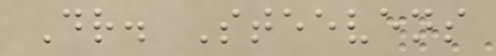Dr. Steevens
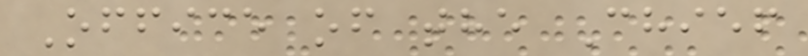Office of the Chief
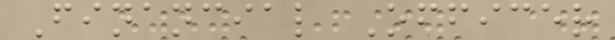Financial Officer
